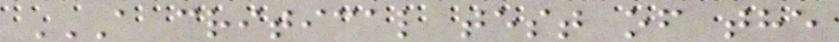A CRITICAL TEST OF THE
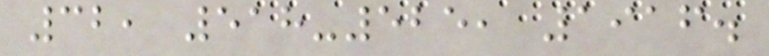32, 518-525, 1916.
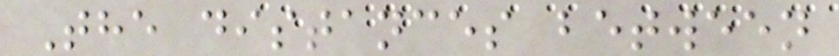The distances between
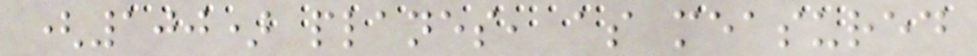(100) planes, as measured
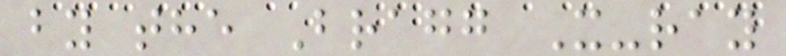by the Bragg X-ray
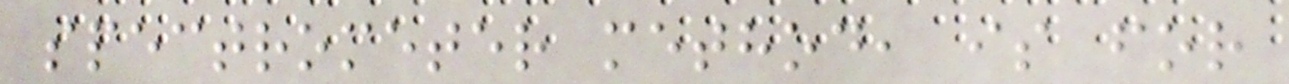spectrometer method, is for
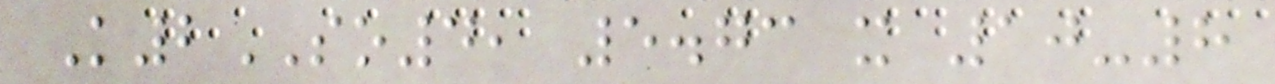K2SO4, 5.73 x 10-8
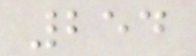254
